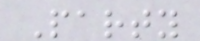Party
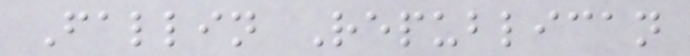Fallin Republican
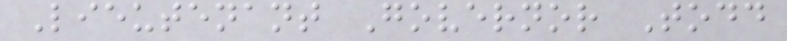Lieutenant Governor Todd
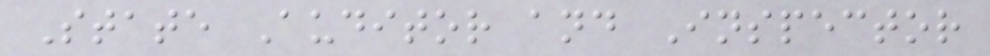State Auditor and Inspector
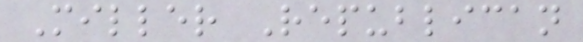Miller Republican
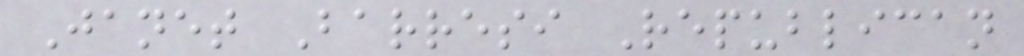Janet Barresi Republican
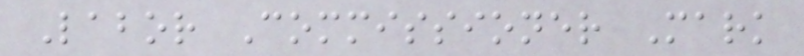Labor Commissioner Mark
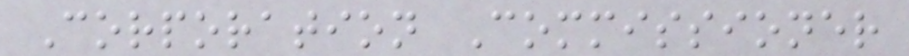Corporation Commissioner
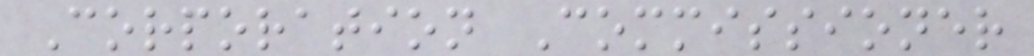Corporation Commissioner
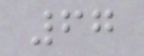67
